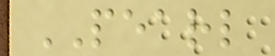PEARL
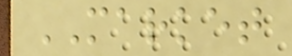MARKET
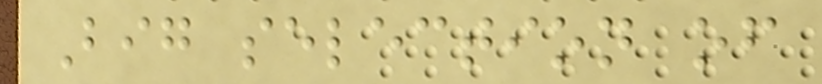Big selection of
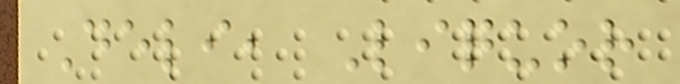Deli, Liquor
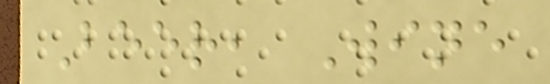Beer, Wine
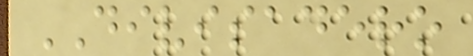DIVISADERO
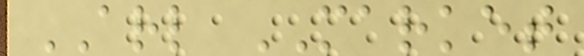ARL MARKET
